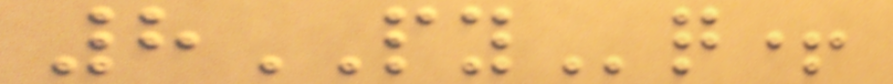8PYq+
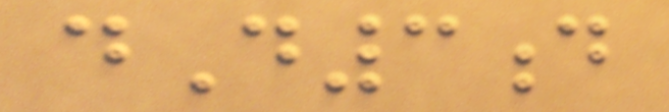dD3d
